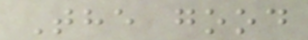The good
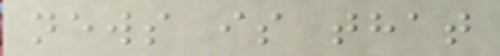news is that
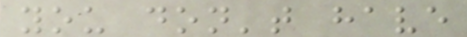you don't have
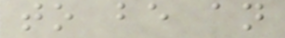to be an
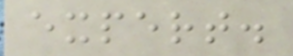expert.
